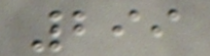299
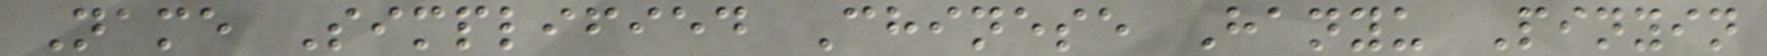Name Simplified Chinese Hanyu Pinyin
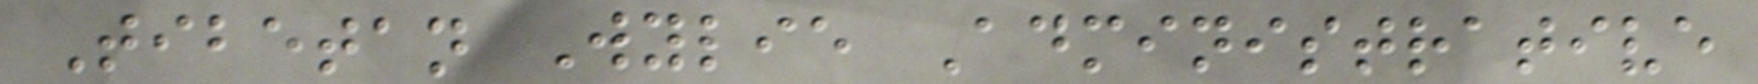Tibetan Wylie Administrative
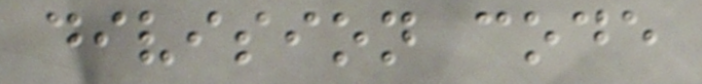division code
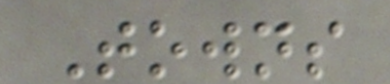Towns
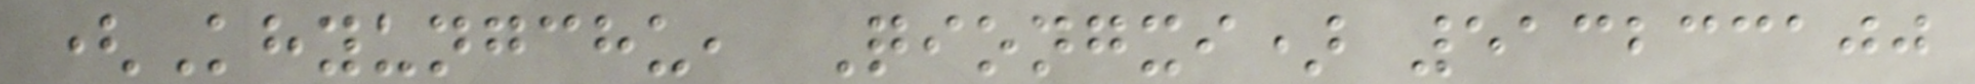(Khyungchu, Qiongxi) 513233100
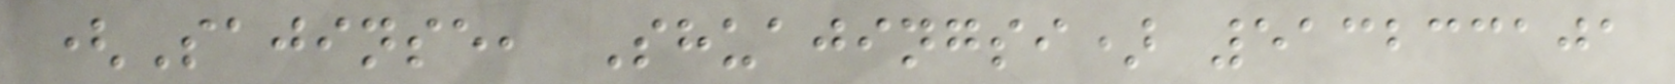(Sajinse, Shuajingsi) 513233101
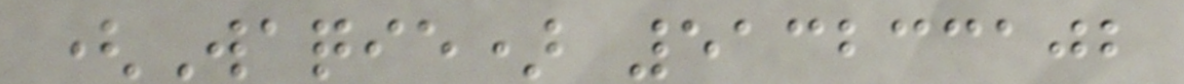(Waqie) 513233102
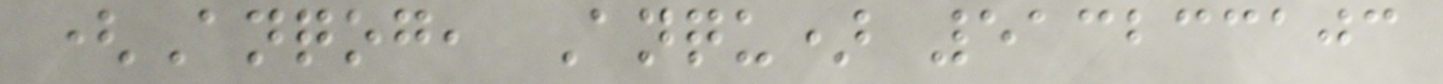(Anqog, Anqu) 513233103
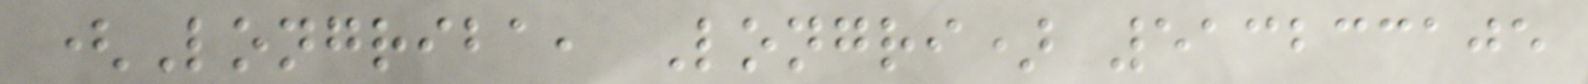(Longriba, Longri) 513233105
